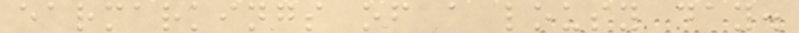earmarkings of a lousy day.
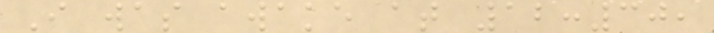I was awake at 12:30,
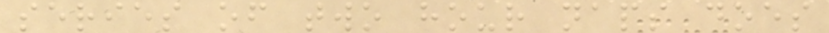series of two hour naps does
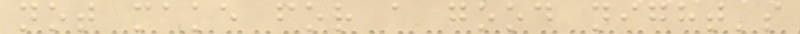not make for a good night's
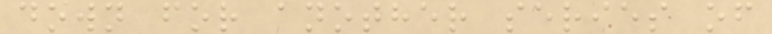down for another series of
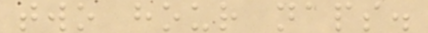two hour naps.
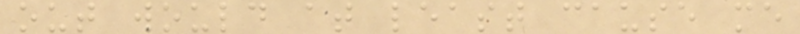out would at least cause me
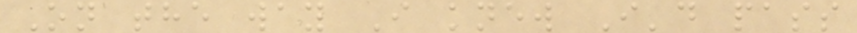On the way I knew I'd pass
